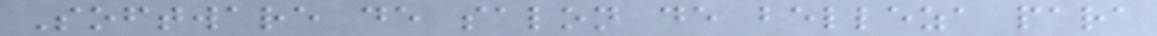Software de salon de belleza para
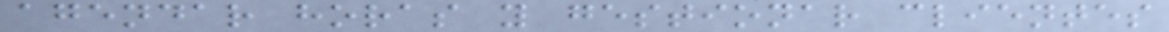agendar horas y gestionar clientes
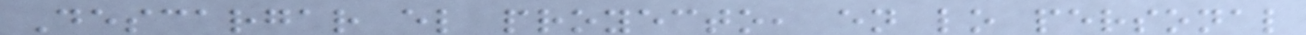Descargar el proyecto, en lo personal
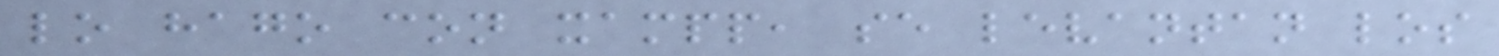lo hago con xampp, se levantan los
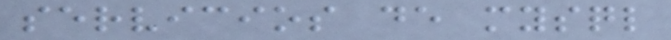servicios de mysql
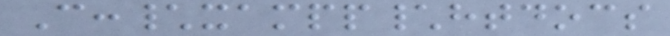C:\xampp\htdocs
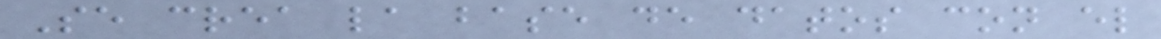Se crea la base de datos con el
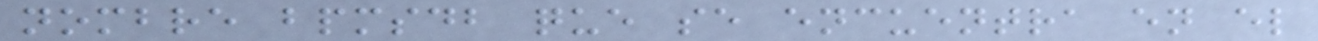nombre bpmsdb que se encuentra en el
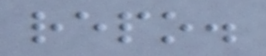repo.
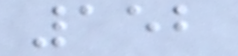152
